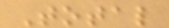Total
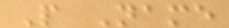P Name
